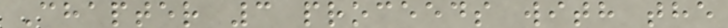Chapter 3 proceeds with the
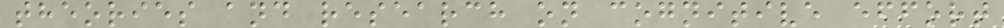theories and research on cognitive effort
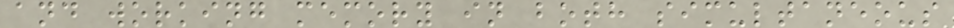and working memory in both simultaneous
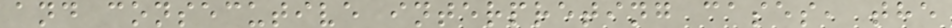and consecutive interpreting cases, the
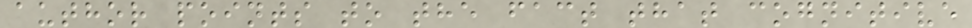author points to the fact that cognitive
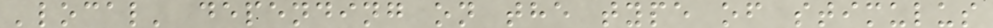'local' depending on the type of stimulus
